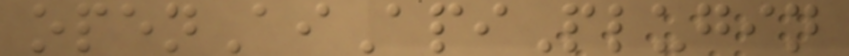openAiApiPlugin
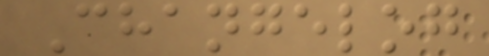Changelog
